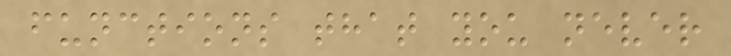functions that you never
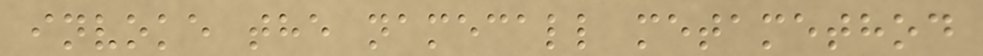invoke the namecall metamethod
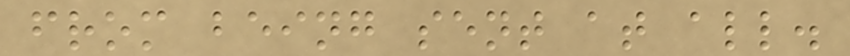from being sent at all.
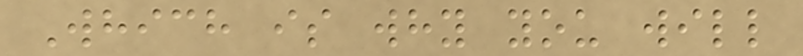Which is why you will
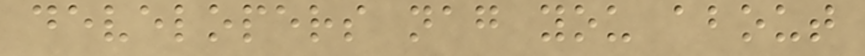developers nag you about
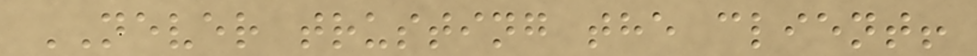NEVER trusting the client!
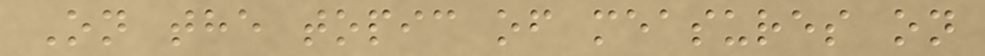On the topic of measures on
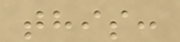this:
